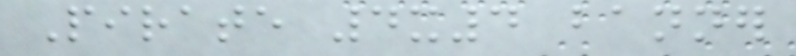Pirate 4x4 banner
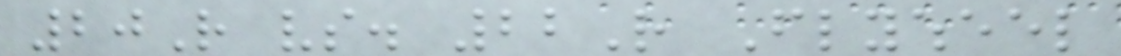20R vs. 22R Flywheel
